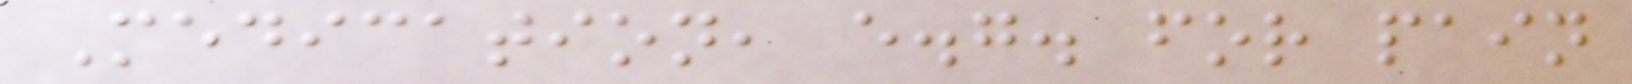Medication, e.g. for pain
